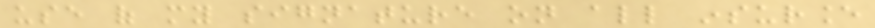use of my signature on all insurance
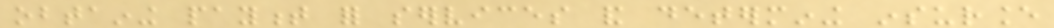obtaining payment for services and determining insurance
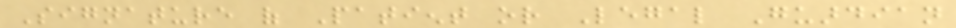Signature of Patient or Legal Guardian
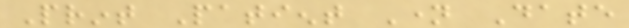Print Patient Name Date
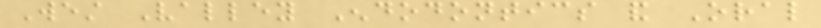West Valley Endodontics and Oral
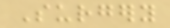Surgery
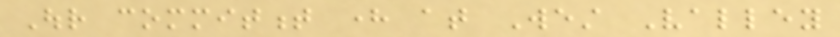Our commitment here at West Valley
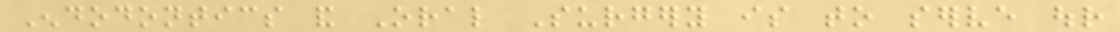Endodontics and Oral Surgery is to serve our
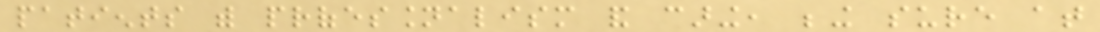patients with professionalism and caring, being sure at
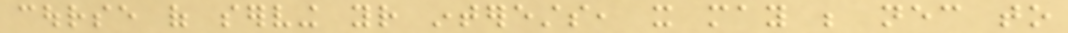course of serving your interests, it may be necessary to
